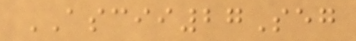ASCII27Seg
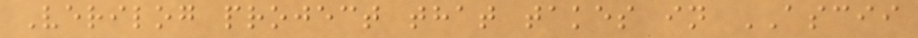Verilog project that takes in ASCII
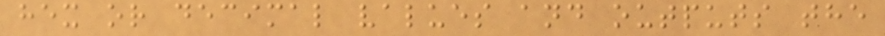hex or decimal values and outputs the
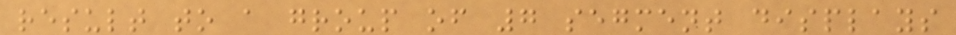result to a group of 7 segment displays
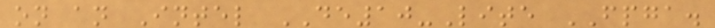on an Intel DE10-Lite FPGA.
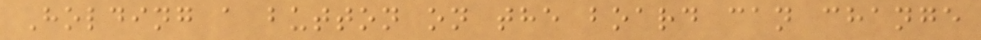Holding a button on the board can change
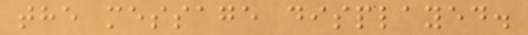the message displayed.
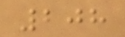208
